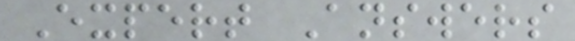Expert Answers
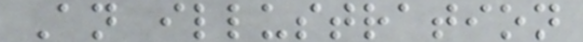An illustration
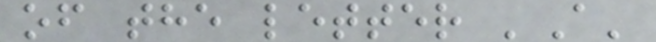of the letter 'A'
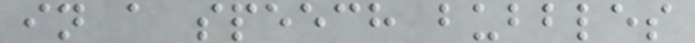in a speech bubbles
